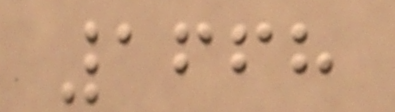1668
